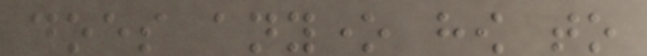does anyone how to
